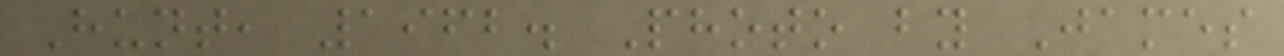Hunt, 1962. Photo by James
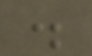.
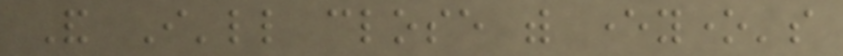And I'll close with everyone's
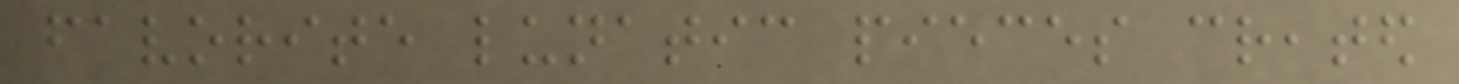favorite lunatic pieces created
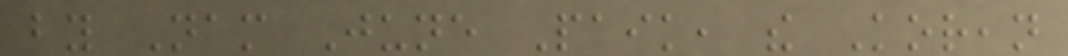by Nam June Paik, the Korean
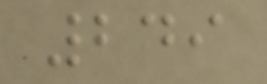249
